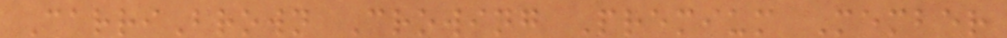CarriBrown Crowing Premium Member
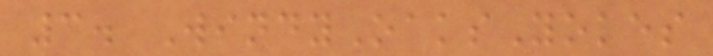3. WindyOaksYokes
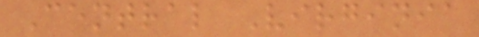Central Virginia
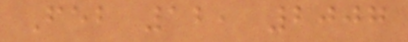Feb 12, 2007
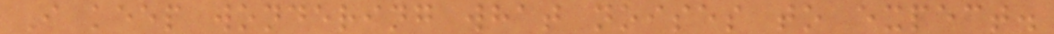I keep wondering what noises to expect.
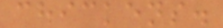chickens.
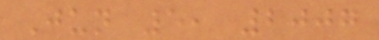Jun 5, 2007
